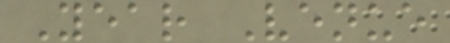Year Venue
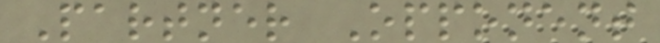Partner Opponent
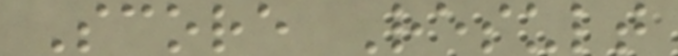Score Result
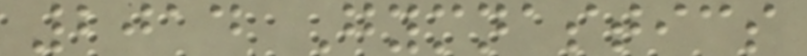2014 Gymnastics
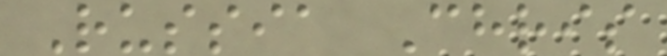Russia Chris
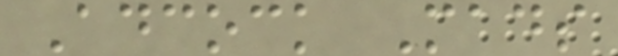Adcock Mads
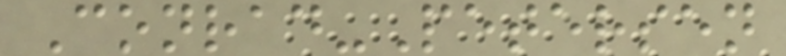Conrad-Petersen
